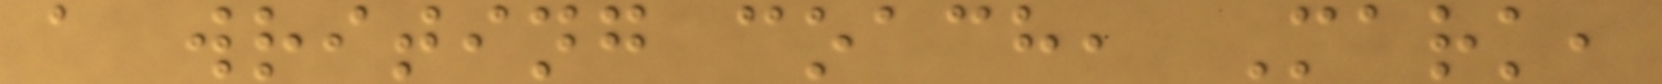a writing coach, Mark,
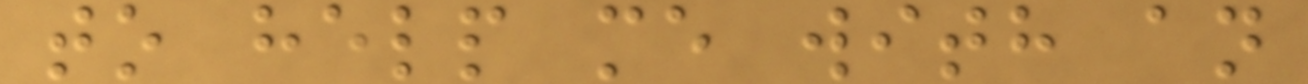to help me with an
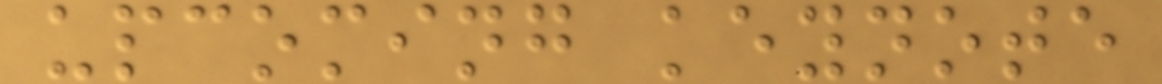upcoming keynote
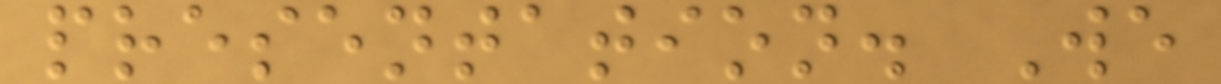presentation. We
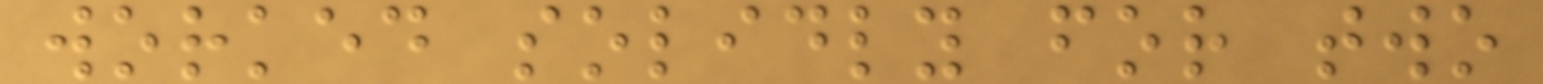worked solidly for two
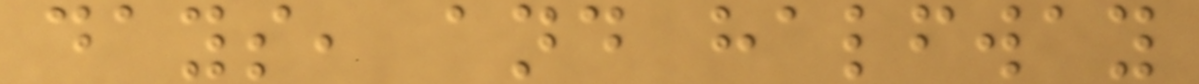days, and halfway
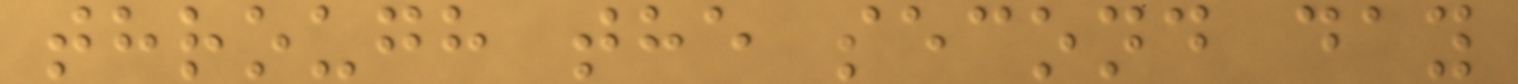through the second day
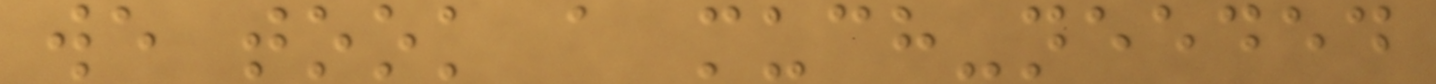we took a much-needed
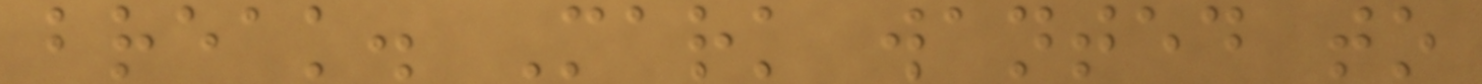break. Mark wanted to
